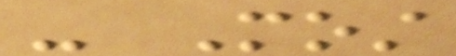- Most
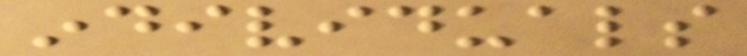individuals
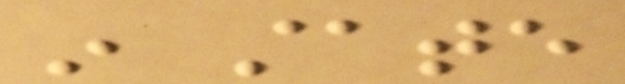in state
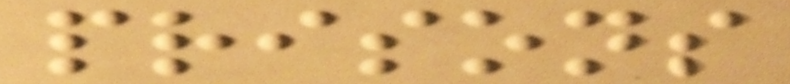prisons
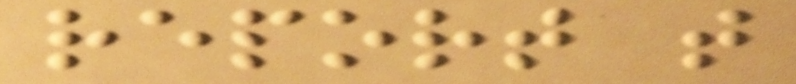report that
